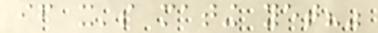if it's mating yet?"
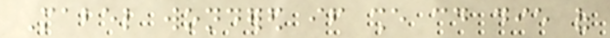Mabel wondered if she could die of
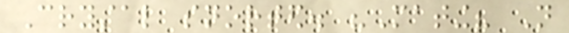Crystal snorted. "Mating? Not
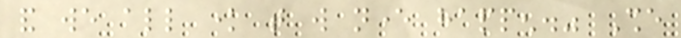and we all know that will never happen." She
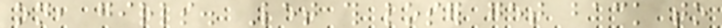on, girls. Let this loser get back to
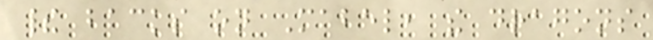their backs on Mabel, the dragons
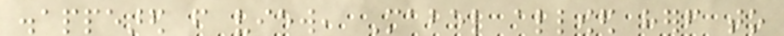disappeared from view, Mabel allowed herself to
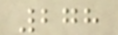278
